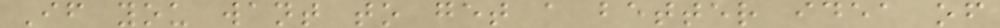If you want to get a better idea of
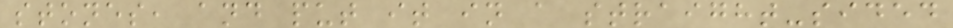stones, and put it in a straight-sided
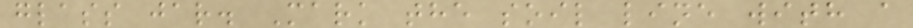glass jar. Mark the soil line with a
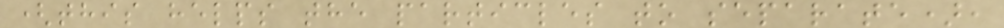(this helps the particles to separate),
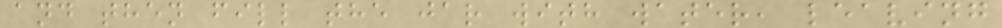and then fill the jar with water, leaving
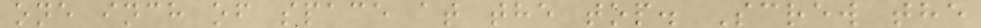one inch of space at the top. Screw the
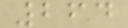264
